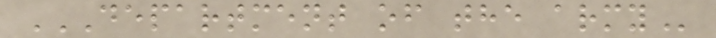DEPARTMENT OF THE ARMY
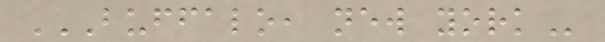BUFFALO, NEW YORK
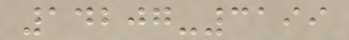14207-3199
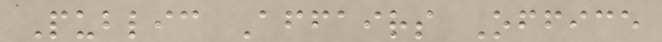Public Affairs Office
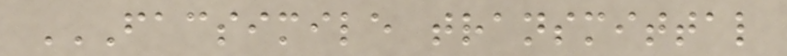FACSIMILE TRANSMITTAL
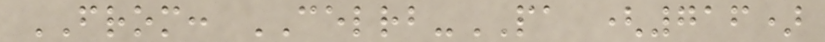FROM: CELRB-PA (716)
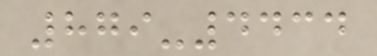879-4434
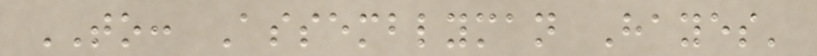TO: Assemblyman Hayes'
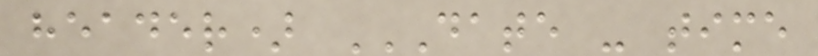header) DATE - TIME
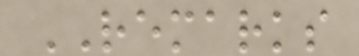REMARKS
